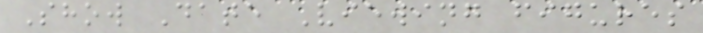Show Date Viewing figures
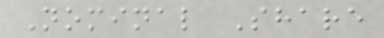Nominal Share
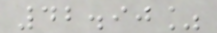42.90%
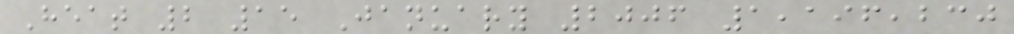Heat 2 15 January 2006 1,196,230
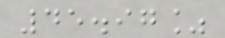45.97%
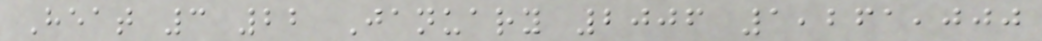Heat 3 22 January 2006 1,261,000
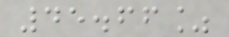45.66%
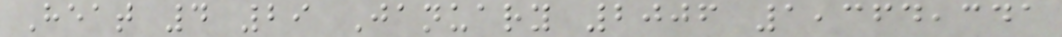Heat 4 29 January 2006 1,364,341
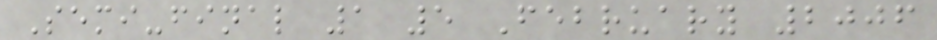Semi-final 1 5 February 2006
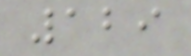129
